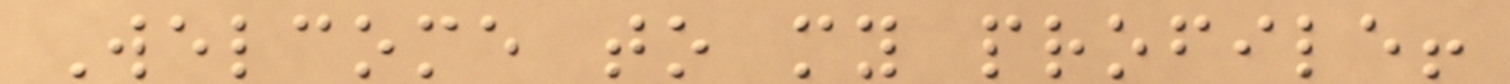Welcome to my profile!
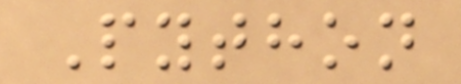Python
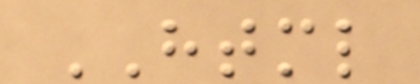HTML
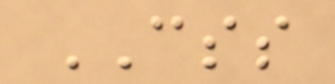CSS
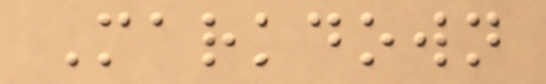Markdown
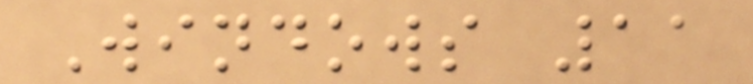Windows 11
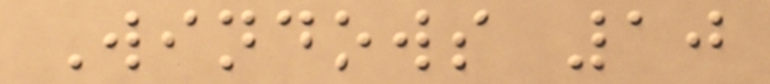Windows 10
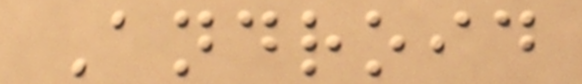Android
